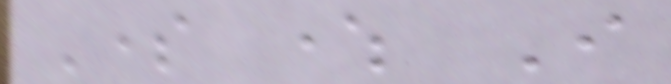Some where I
